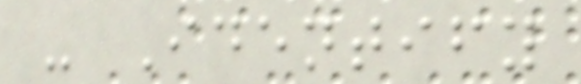- Identify
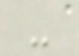-
